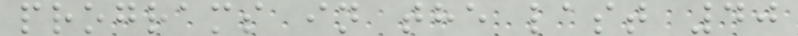programs in the last 40
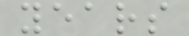years
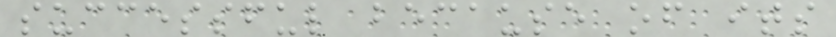successful because of its
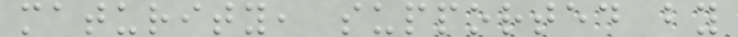maturity, supported by
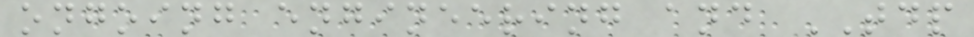ongoing engineering and TDP
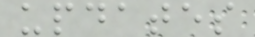updates
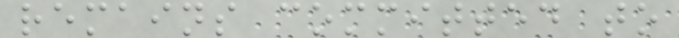remains committed to
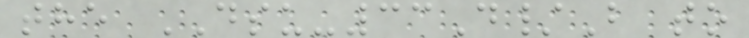the DSU-33D/B to
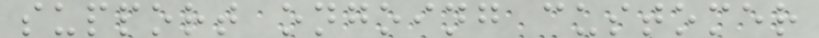support ongoing customer
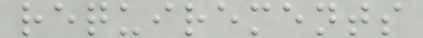requirements
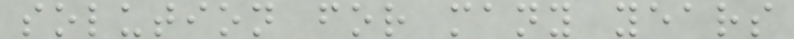solution for many years
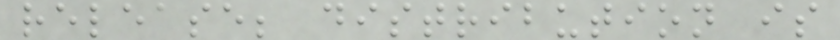release; distribution is
